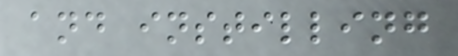and instilling
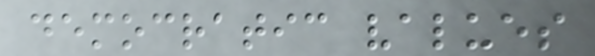democratic values
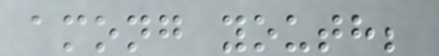among youth;
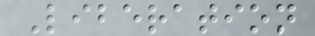Liberation
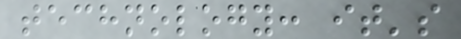technology: it's
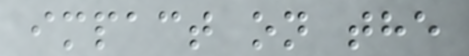impact on the
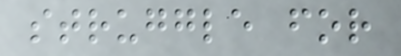struggle for
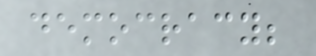democracy;
